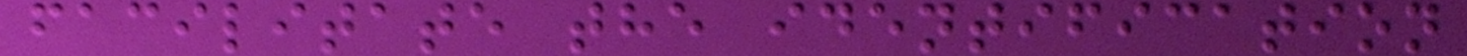facilitate the identification
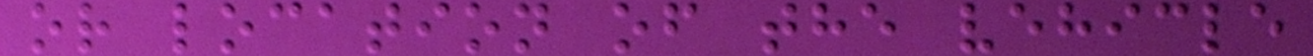or location of the vehicle
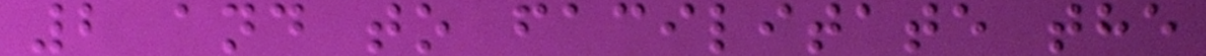2 and to facilitate the
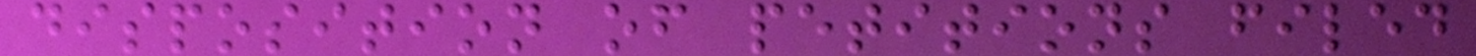disposition of petitions filed
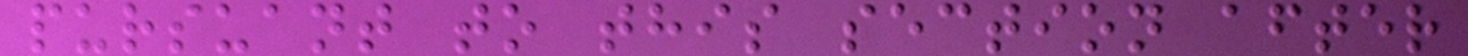pursuant to this section after
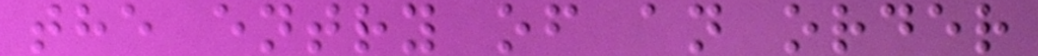the entry of an order
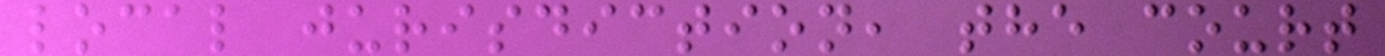local jurisdiction, the court
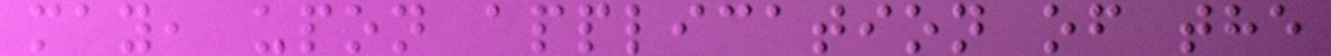may, upon application of the
